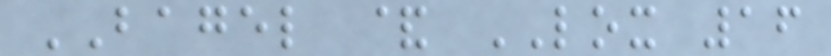BAGEL & LOX 16
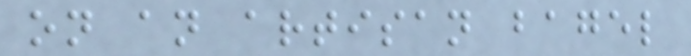on an artisan bagel
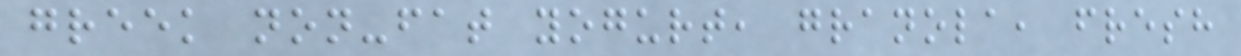greek non-fat yogurt, granola, fresh
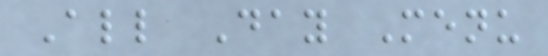All Day Menu
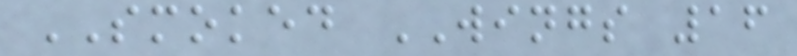SMOKED WINGS 16
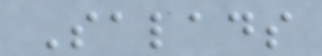Salads
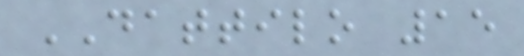DATTILO 15
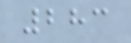283
